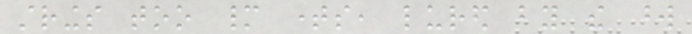strings too many times, lured by the word
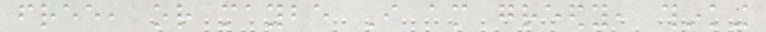free, or maybe I am greedy, thinking
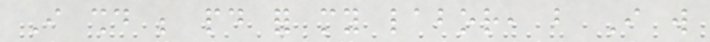I should be paid for my labor, but I will
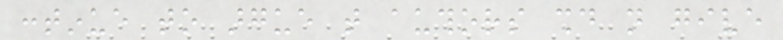continue to argue that authors should not give
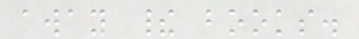away their books.
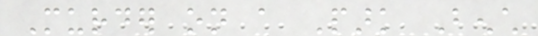Murder on a Park Bench
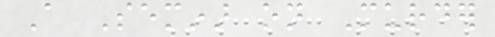A Seminar on Murder
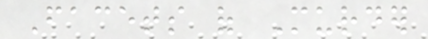Facets of Murder
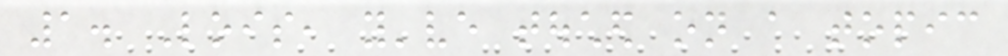1. Lois, you've touched on a topic
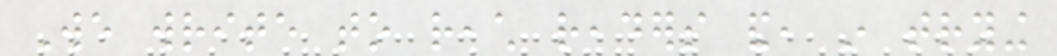We write to reach readers and, in trying
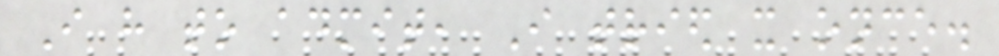I have to admit, I tried it once.
